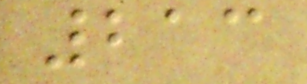213
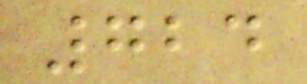724
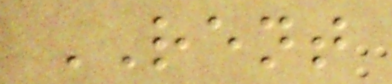RENT
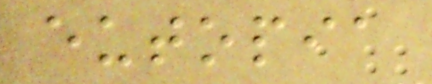eutopia
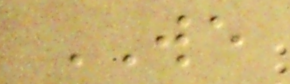WE
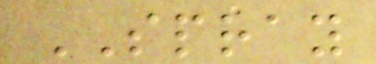SPRAY
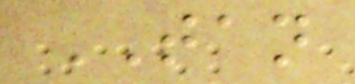TAN
